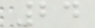24
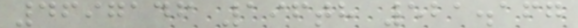4697146 196th 521.167
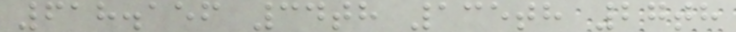618.156 34th 135th 27th
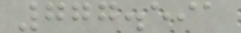777.591
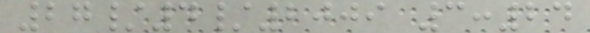27/4/2009 3:24
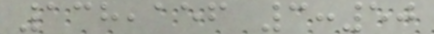138,156 3:50
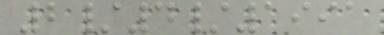2/4/1991
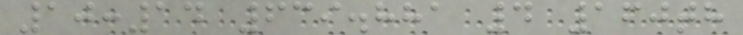10:14 639.881 4 160th
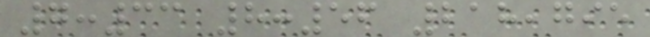7:33 8:56 218,795
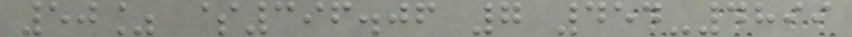50% $396.06 7 454-4899
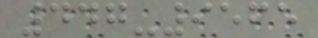447-9565
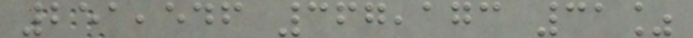251,546 367,173 31%
